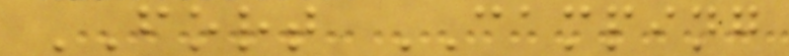FORT CAMPING
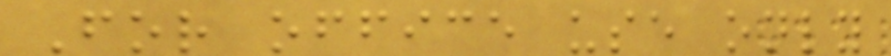For office use only
